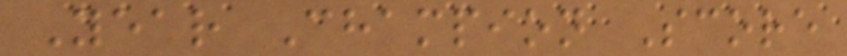Year Champion Score
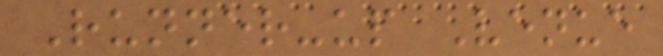Runner-up Venue
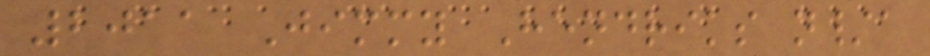2011 Jimmy Hendriks n/a
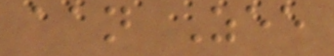aan Zee
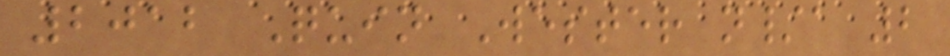2012 Quin Wester n/a 2
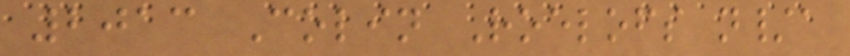2013 Colin Roelofs n/a
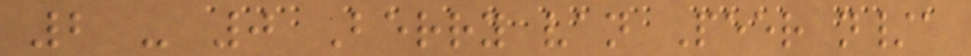2 - 0 Berry van Peer n/a
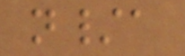n/a
